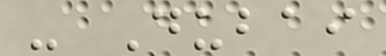- Dubai
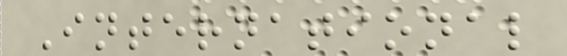International
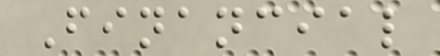Financial
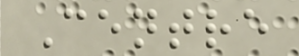Centre
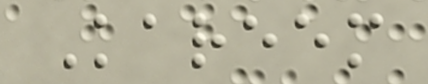Kareem
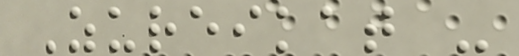Zureikat -
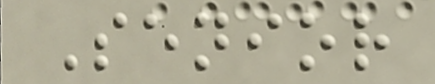Senior
